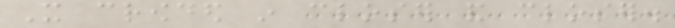It crowded in closer and closer.
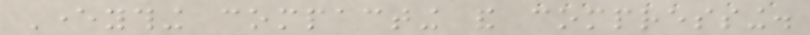Everything compacting and compressing.
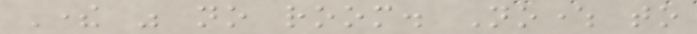There was no room. Nowhere to
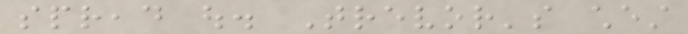spread out. Trevor's chest
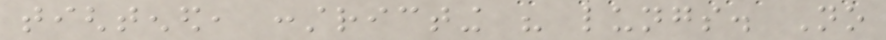tightened, constricting his lungs. No
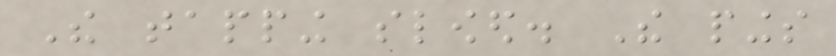The tapping slowed. The pings
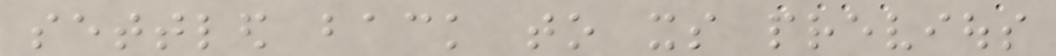settled back to its previous
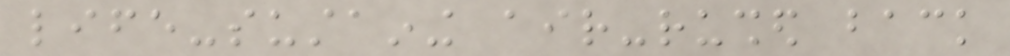life-sustaining air-rushed back
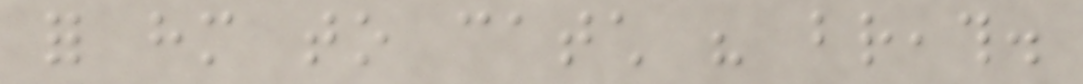for him to catch his breath.
